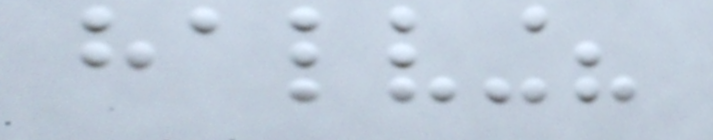halving?
